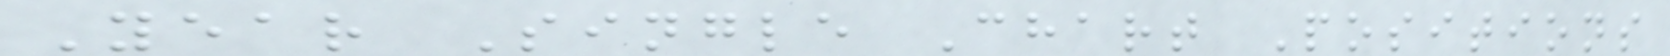Year Single Chart Positions
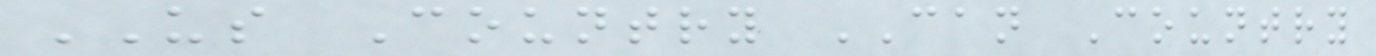US Country CAN Country
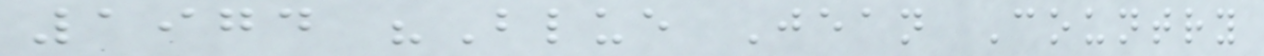1974 "Blue Jean Country
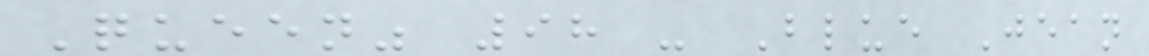Queen" 98 - Blue Jean
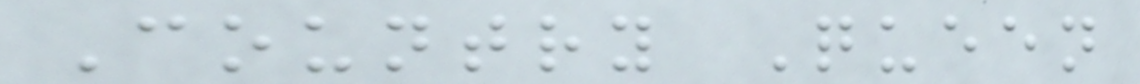Country Queen
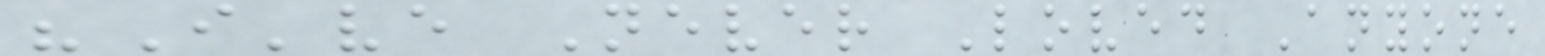"I've Never Loved Anyone
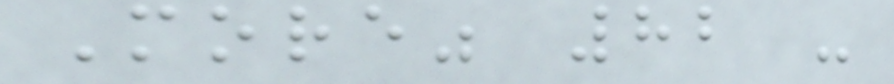More" 82 -
